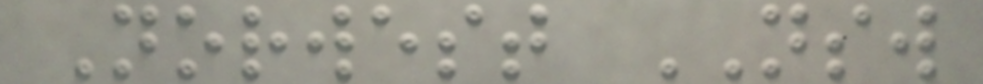Norwest NSW
